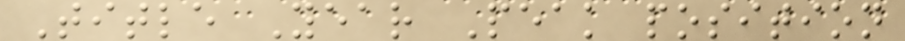Title Year Peak position
